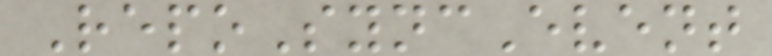RepoSyncEvent
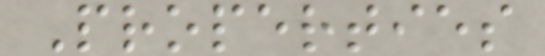Properties
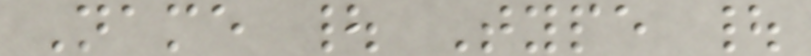Name | Type |
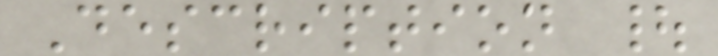Description |
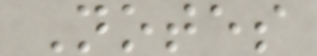Notes
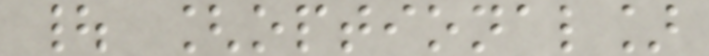| [optional]
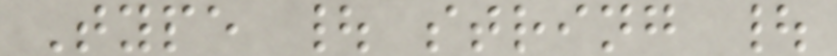Type | string |
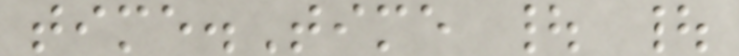time.Time | |
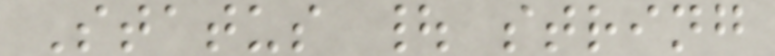Status | string
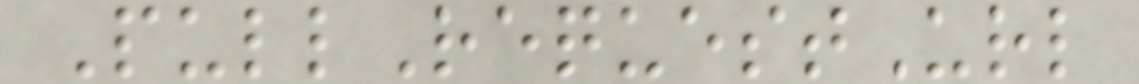PullRequestUrl
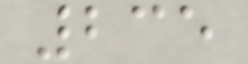235
